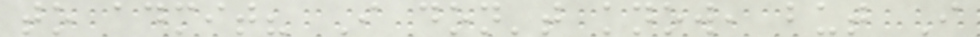to admit? I don't know, but I
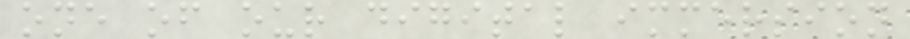one of our digital immersion
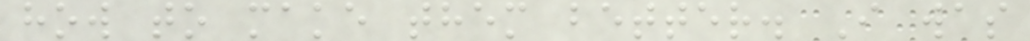how to make them better. I was
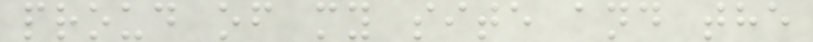proud of my site and the
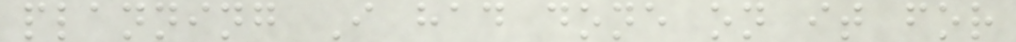planning I had done on it for
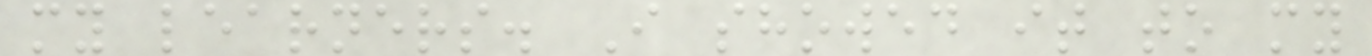my learners. I showed it to my
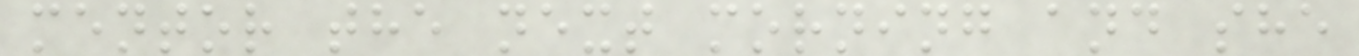mentor the next morning and she
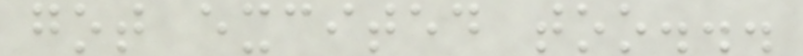got excited too...
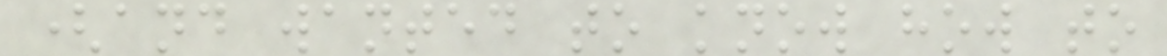(and wanted to know how to
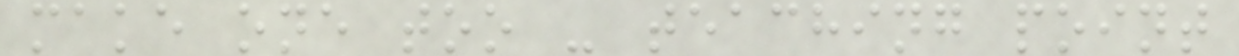make one too - teaching point
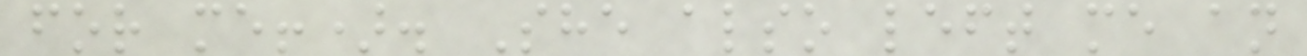for me!). She also left me an
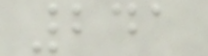241
